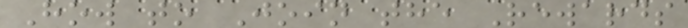How to Join the Rewards
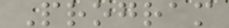Program
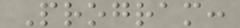Program:
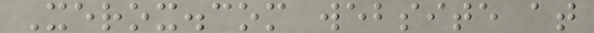Xerox.com website at
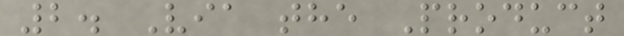2. Via the Product
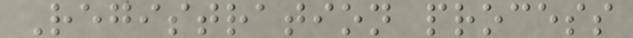Registration process
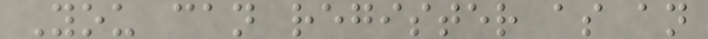You can register as an
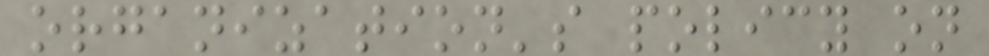organization's policy on
